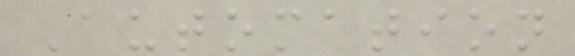Automation
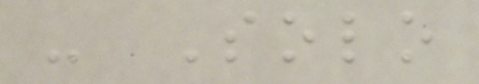- Solo
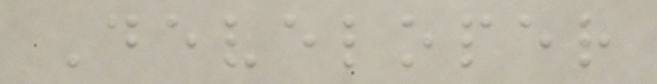Developer
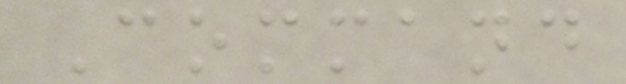Command
